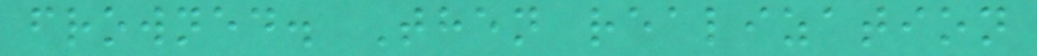frowned. Then realization
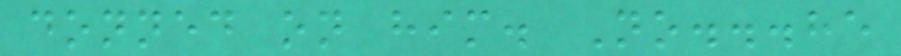donned on him. No...he
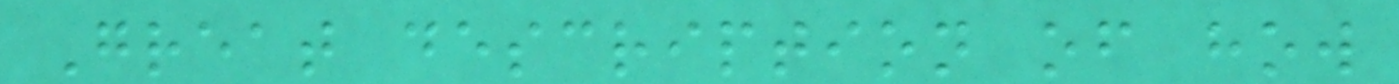Great description of how
